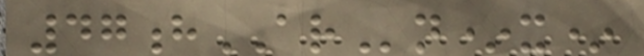47hARn*x*
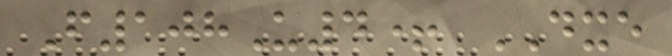F108U4+ DXE
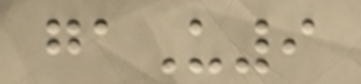gaU9
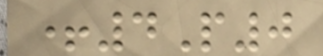+4P0
